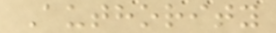Authority
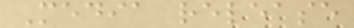Media release
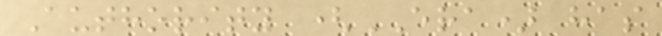Authority (ERA) has
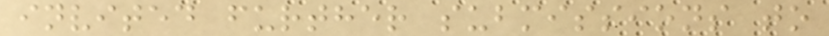invited further submissions to
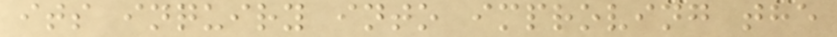its inquiry into improving the
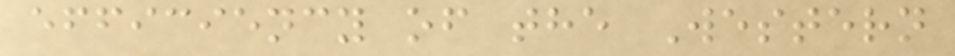efficiency of the Western
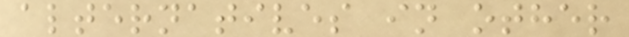alternatives in other
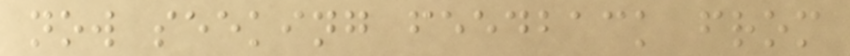now seeking feedback from
